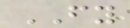FY
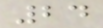24
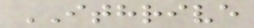ITHRIVE
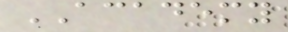ACADEMY
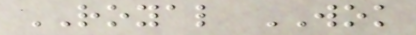ROYAL WOK
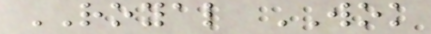ROYAL WOK
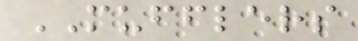MUFFLERS
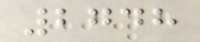2748
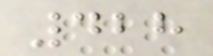428
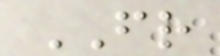FR
